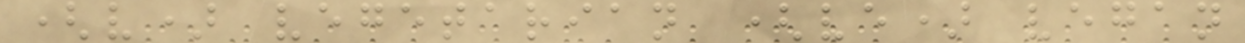(v) vegetarian (ve) vegan
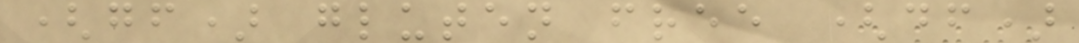(gf) gluten free (df)
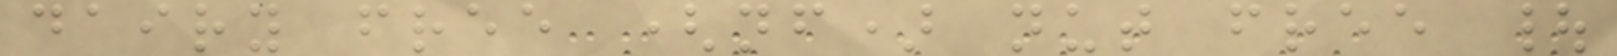dairy free (nf) nut free |
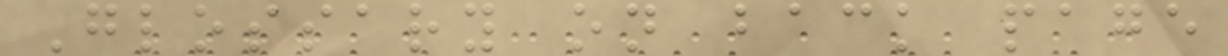Glossary on back page
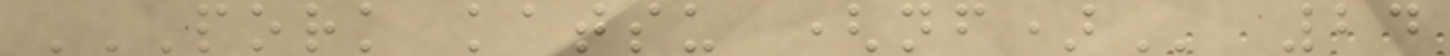PORK KATSU (NF) 24
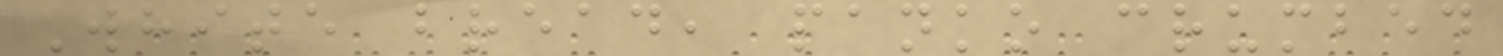White bread, panko crumbed
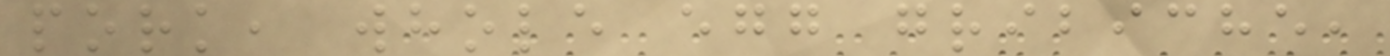pork, whole egg gribiche,
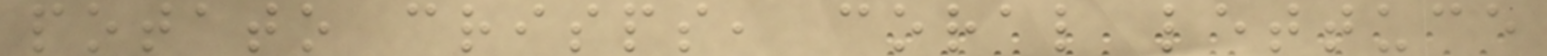potato crisps, coral lettuce
